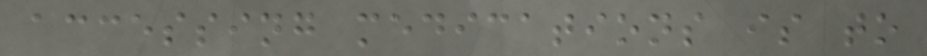accessing medications is to
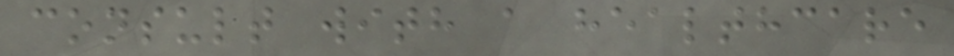consult with a healthcare
